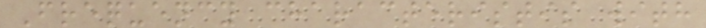Frequency characteristis with
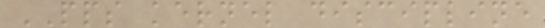PPS kernel discipline
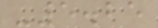-5.25
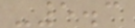-5.3
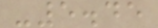-5.45
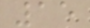15
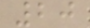20
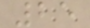25
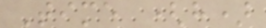Time (h)
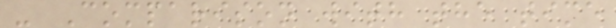- Comparison with the time
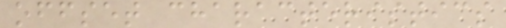offset characteristics
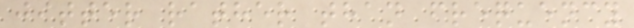jitter rather than frequency
